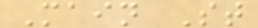Main St
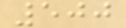500
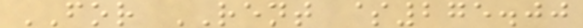FOR RENT $275.00
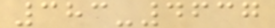383-4637
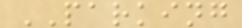PARKING
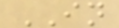IN
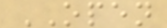OPEN
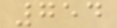754
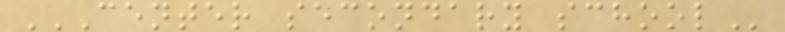CENTER SECONDARY SCHOOL
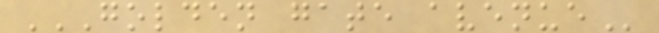GOLDEN GATE AVENUE
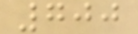700
